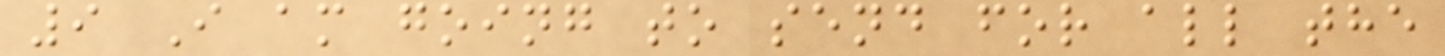9 I am going to send for all the
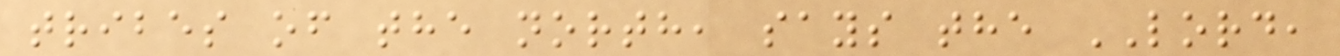tribes of the north, says the LORD,
